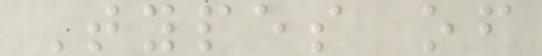Types of
